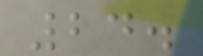24.
